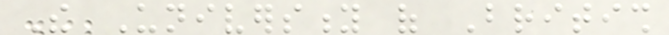The University of British
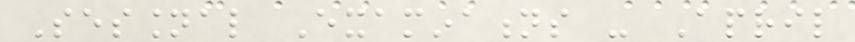Sessional Examinations - April
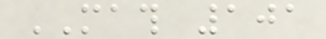MATH 101
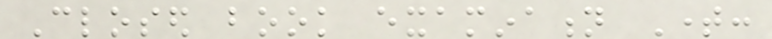Closed book examination Time:
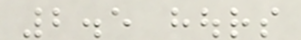2.5 hours
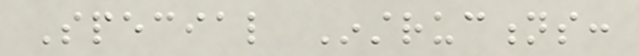Special Instructions:
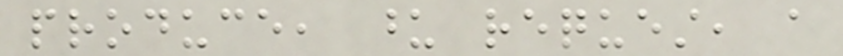produce, upon request, a
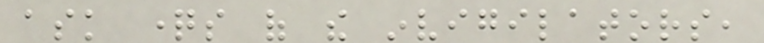ask questions of the invigilators,
